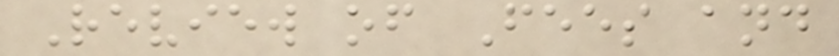Review of Fees and
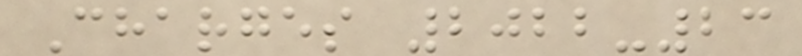Charges 2022-23
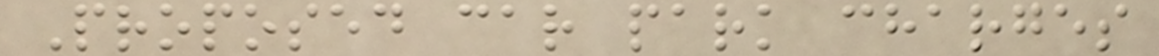Proposed car park charges
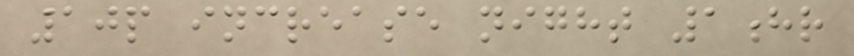10p increase night 1hr
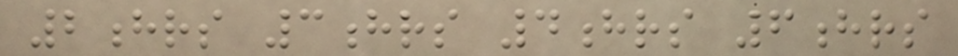2hrs 3hrs 4hrs 6hrs
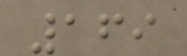169
